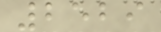2529
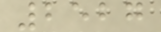2527
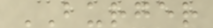BURGER
